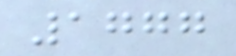1777
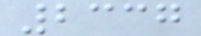2337
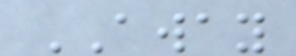AWAY
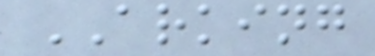ARKING
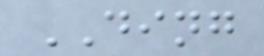DING
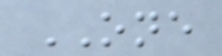ONE
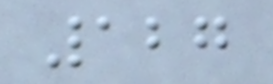127
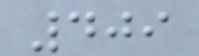409
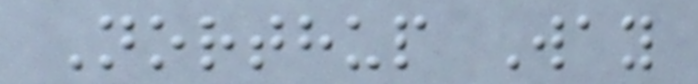Northup Way
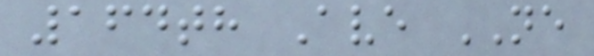164th Ave NE
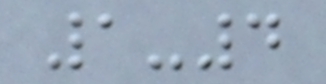1-4
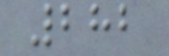282
